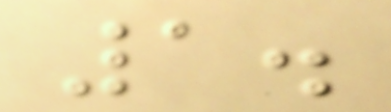1.
